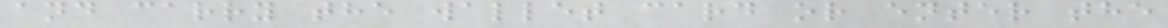and carry the wallet card or enter the
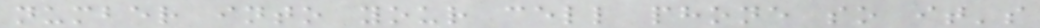number into your cell phone so it's
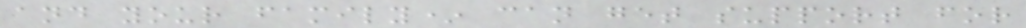and your family* can get support for
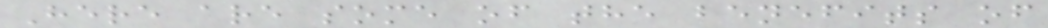Here are some of the benefits of
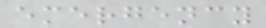emergency
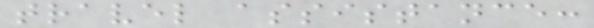travel assistance:
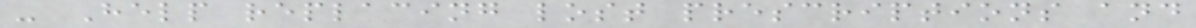- Help replacing lost prescriptions and
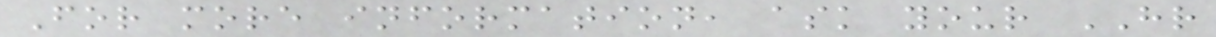For more information, ask your HR
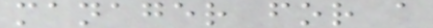manager for a
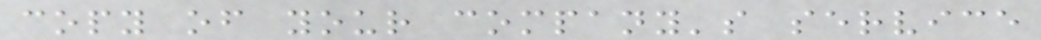copy of your company's service
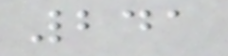241
